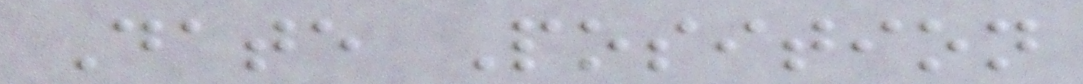Date Position
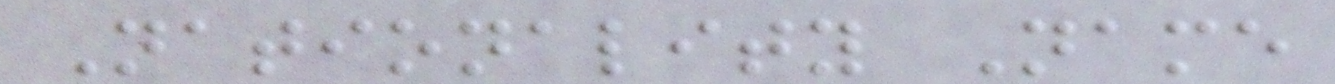Nationality Name
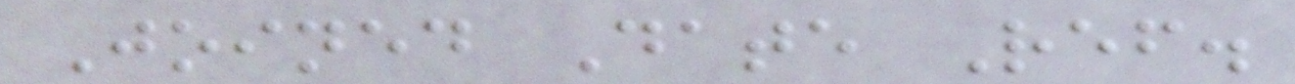Joined Date Ref.
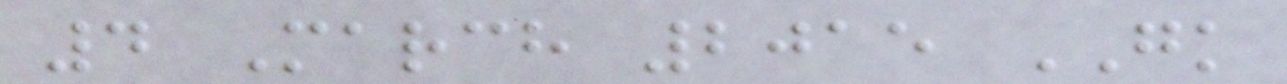4 March 2015 GK
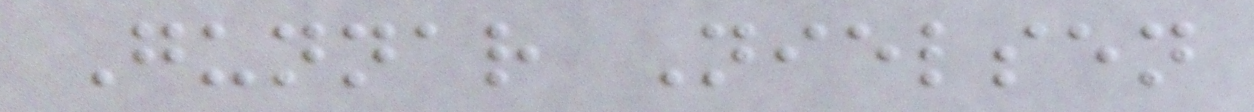Gunnar Nielsen
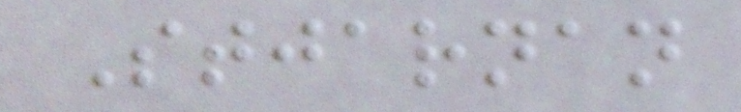Stjarnan
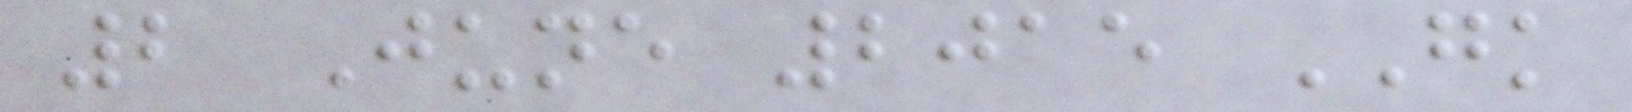2 June 2015 GK
